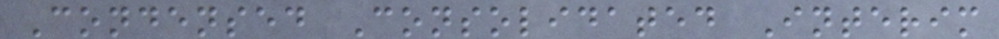Condensed Consolidated Interim
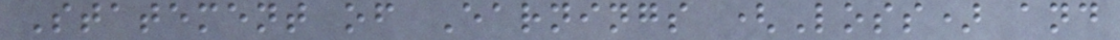Statement of Earnings (Loss) and
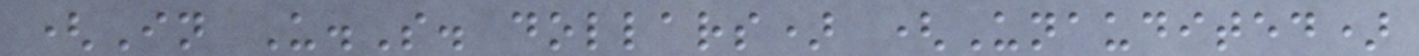(In U.S. dollars) (Unaudited)
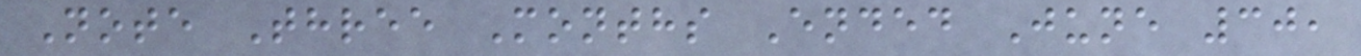Note Three Months Ended June 30,
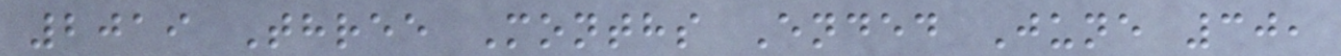2019 Three Months Ended June 30,
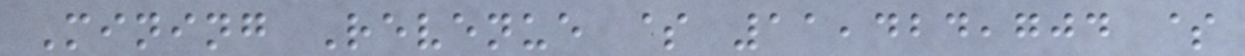Mining Revenue $ 11,424,704 $
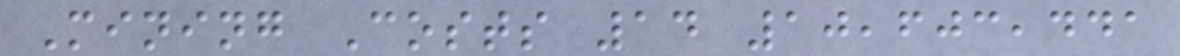Mining Costs 14 10,603,441
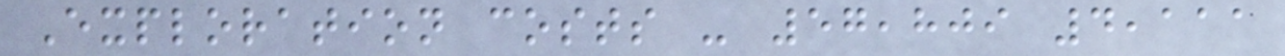Exploration costs - 57,809 4,111
